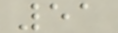51
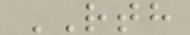RTH
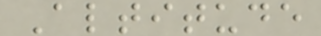Altitude
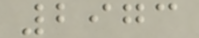2973
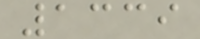1339
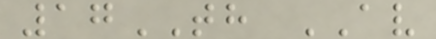17TH AV
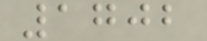1702
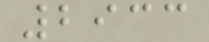2933
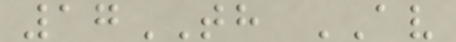17TH AV
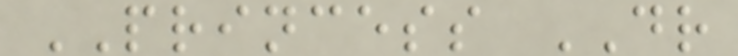PRINCESS DR
